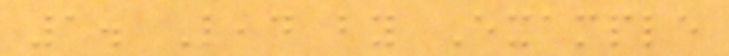1. Lead by Example
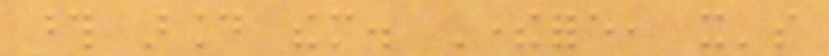those around them. Therefore, it's
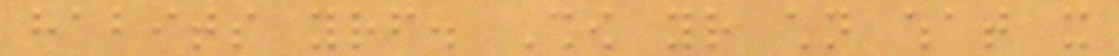habits yourself. Show your children what it
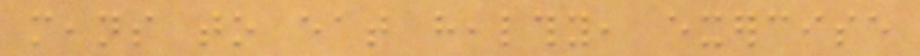means to eat healthy, exercise
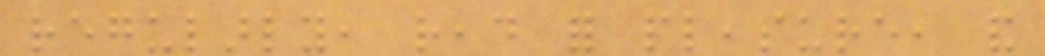regularly, read for pleasure, and
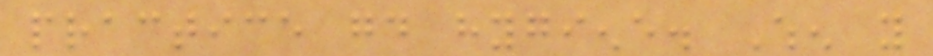practice good hygiene. When you
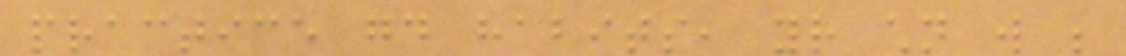practice good habits, your children will be
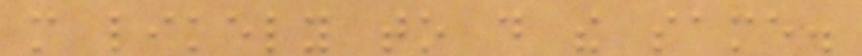more likely to do the same.
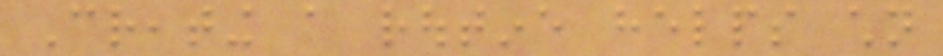Creating a routine helps children
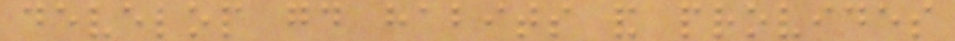develop good habits and provides
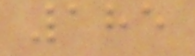185
